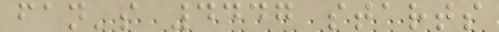fan's 4447 starts
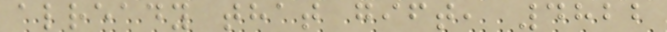already that gift, 4822
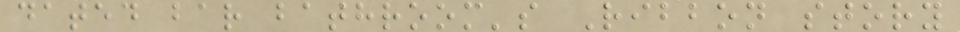dated bar bathroom's Ribbon story
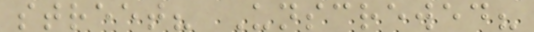street? Unscrewed?
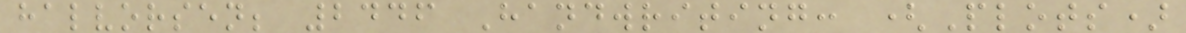halvorsen; 2446 Handwriting: (Plots)
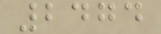2474
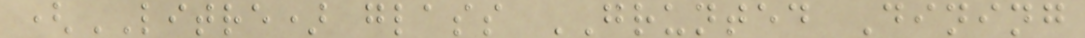(LITRE) glass GRUNTED Dining
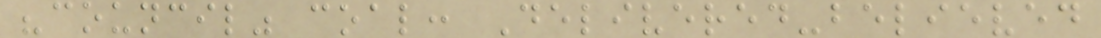"council" coal: Delivered-believed
